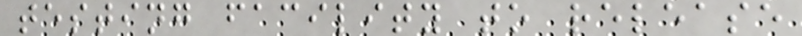testing facility to release
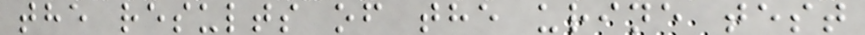the results of the urine test
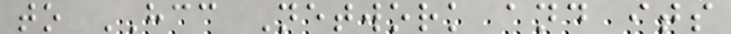to HCC Network and its
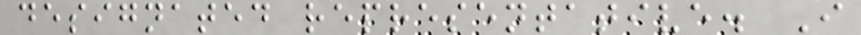designated representative. I
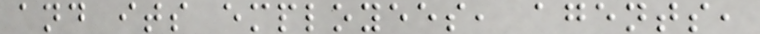and its employees, agents,
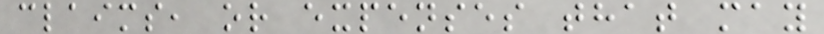claims, or expenses that may
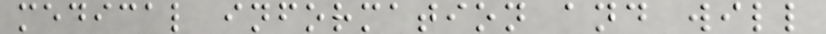medical information and will
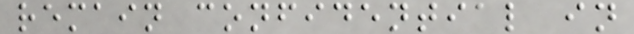remain confidential in
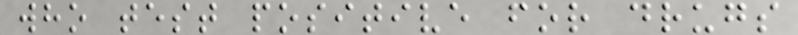who test positive for drugs
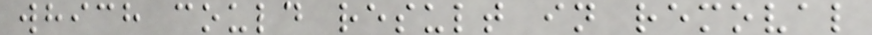which could result in removal
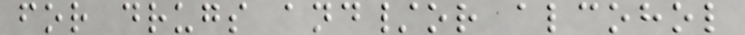for drugs and/or alcohol
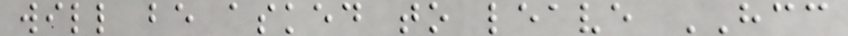will be asked to leave HCC
